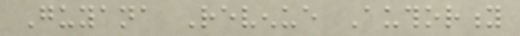Guyana Revenue Authority
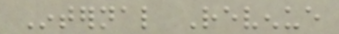Internal Revenue
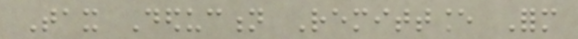Tax Deduction Remittance Form
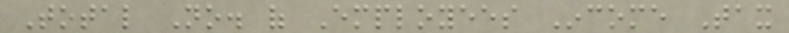Total No. of Employees Income Tax
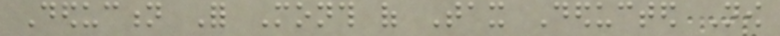Deduction For Month of Tax Deducted Now
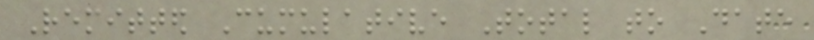Remitted Cumulative Total to Date
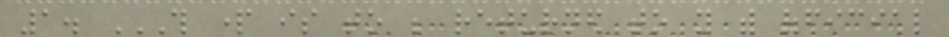1. THIS PART IS TO BE RETURNED TO YOU WITH OFFICIAL
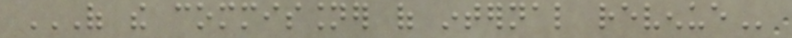OF THE COMMISSIONER OF INTERNAL REVENUE
